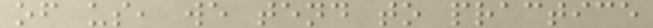of us, we tend to practice
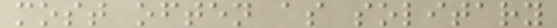most often as solitary
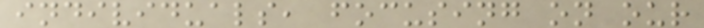individuals, focusing on our
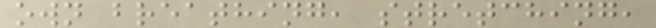own breathing, stretching,
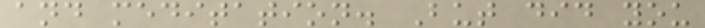and meditation. But did you
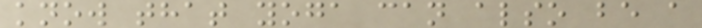know that yoga can also be a
